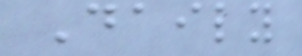Daily
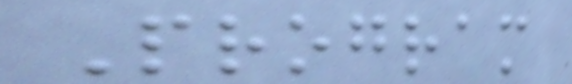Program
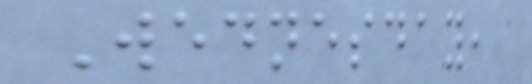Wednesday,
